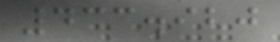433.920
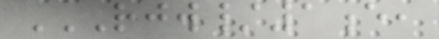RJW/1E,
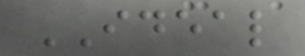IDEAL
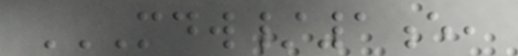MDW/1E,
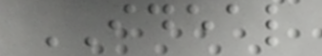IDEAL
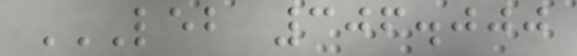LEB 306.000
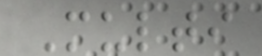Multi
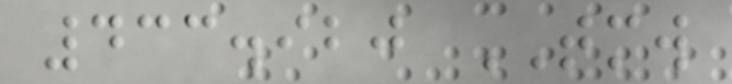433.920 TMW
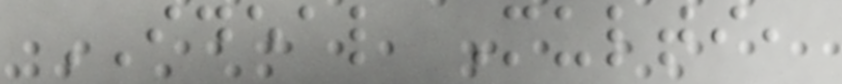IDEAL Multi,
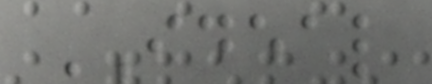IDEAL
